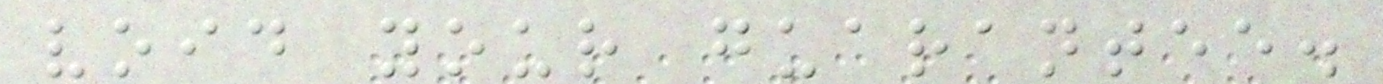void your guarantee.
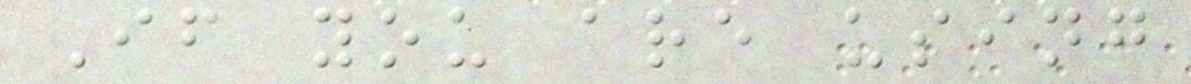If you are using
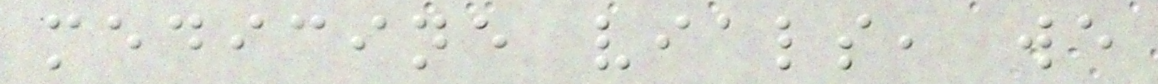medicine vials, we
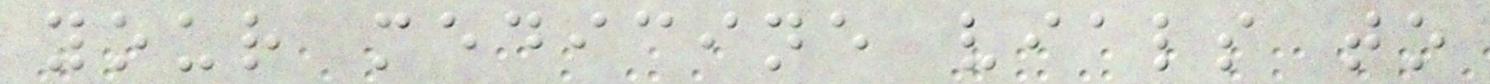your medicine vials to
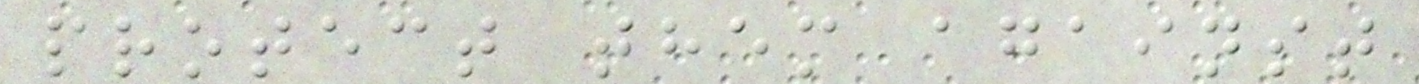protect them against
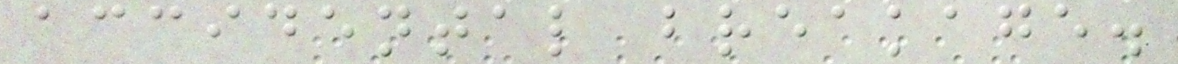accidental breakage.
